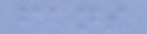fans
